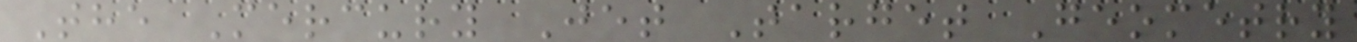The Mercury Jet Target Geometry
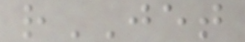rJET
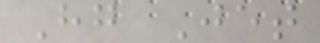Hg Jet
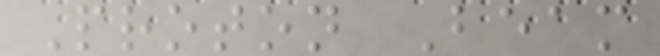Proton Beam
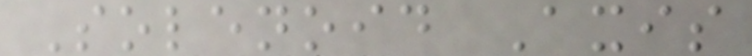Solenoid Axis
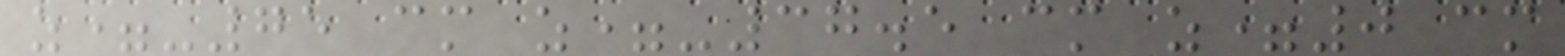z=-75 cm z=-37.5 cm z=0 cm
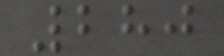280
